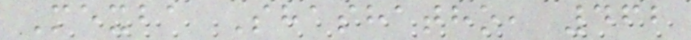Mexba Shashatho, 462
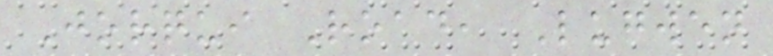Jorqui Road, Lugwen
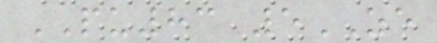PU83 5ZE
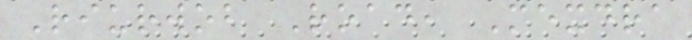Riurwob Road, Mexdra
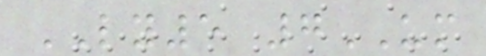LY5 7UM
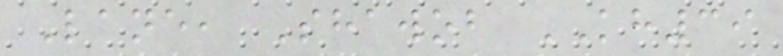Lane, Shawob KH39
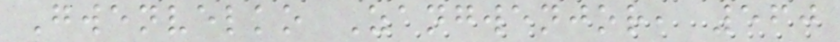Gwenvelko Zangwenjor, 560
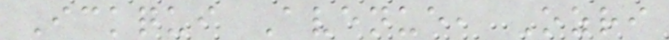Ickqui Avenue, Ozri
